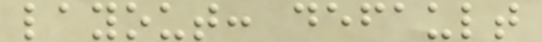layout: default
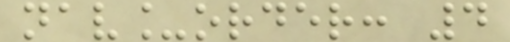nav_order: 4
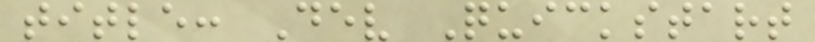title: Dev Quickstart
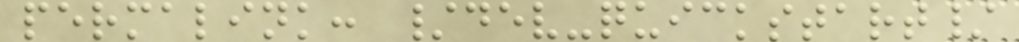permalink: /dev-quickstart/
